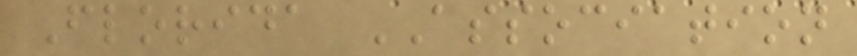Florida ASSOCIATION
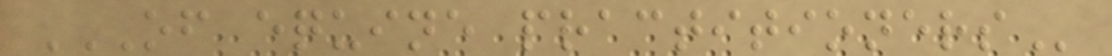OF EQUINE PRACTITIONERS
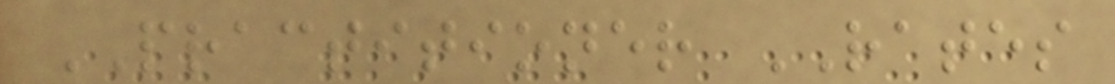PRACTITIONER RATES
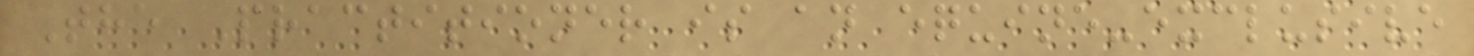The Practitioner is an equine-exclusive
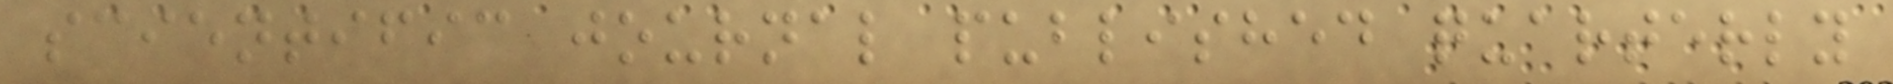scientific journal published quarterly
